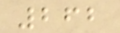262
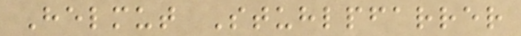Helmut Stuhlpfarrer
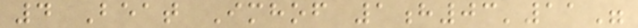4 Beat Imhof 1h03'11"
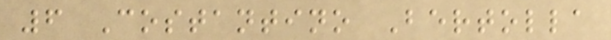6 Costantino Bertolla
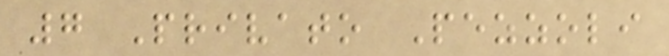7 Privato Pezzoli
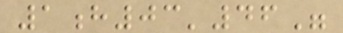1h03'46"
